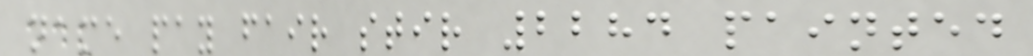name pay fair stir 2284 painted
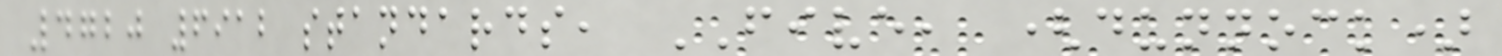4720 6912 standards, FIVE, (dunnock)
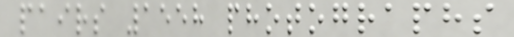pairs 1558 photographs
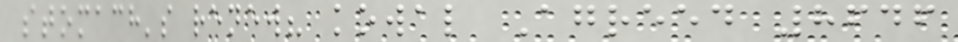stomach's renew? kowal Agreed 8646
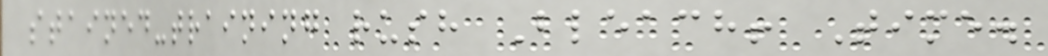stained-training rush Bleach! Time.
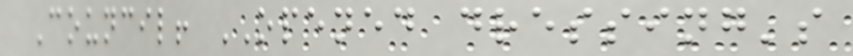Council! OPENED dressing's
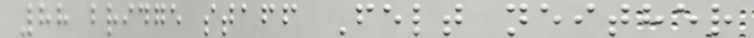88 bridge staff Felt neither
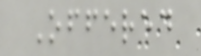Offered
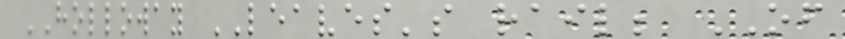HOLLOWAY LEAVES's rail; OF
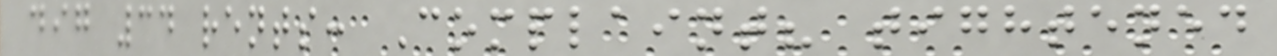dig 34 rents: Complaint? tightened
